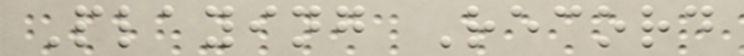Playing Record
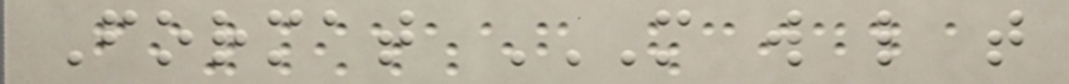Format M W L T
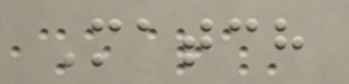Match
